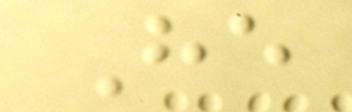He
